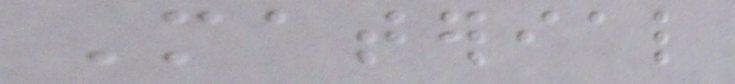Material
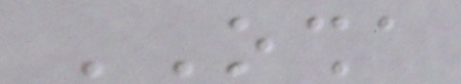OSHA
